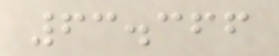63.366
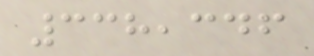338,346
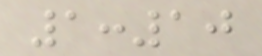1:10
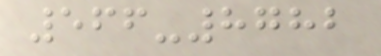566-8782
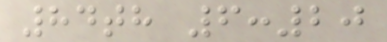84th 6:20
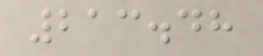213.48
